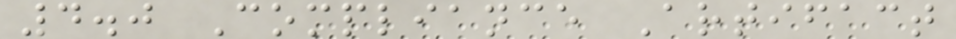4.0 Compliance Artifact
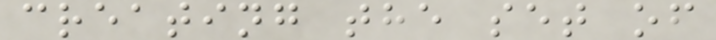creating the set of
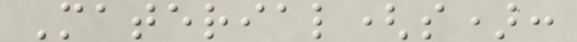Material(s):
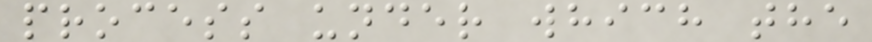process under which the
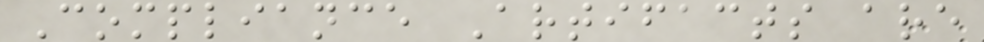Compliance Artifacts are
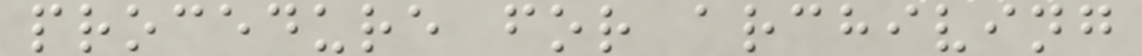procedure for archiving
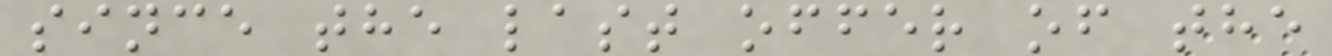since the last offer of the
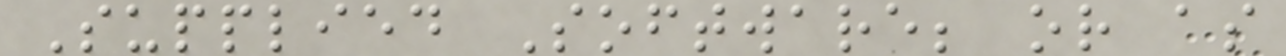Supplied Software; or as
